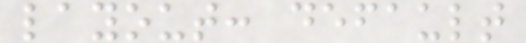layout: default
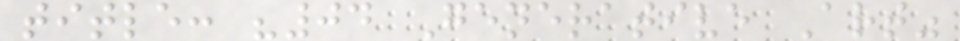title: "04 Generative Art"
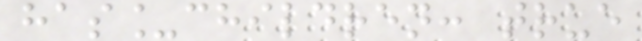has_children: true
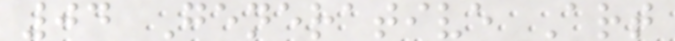04 Generative Art
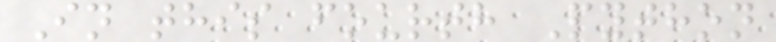In this fourth Python
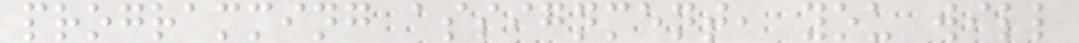programming assignment, you will
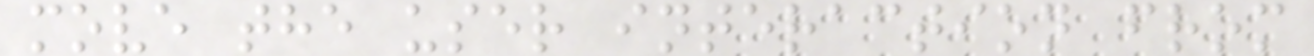move the user interaction from
